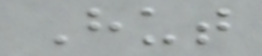Hut
